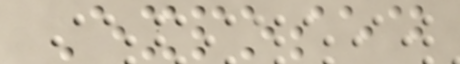Exposed
